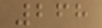268
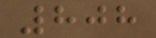808
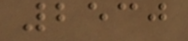2530
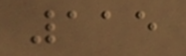115
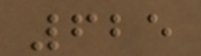625
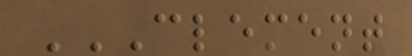CLEMENT
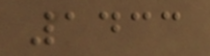1433
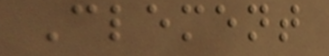Clement
